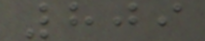809
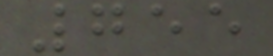755
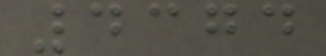4374
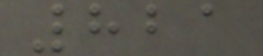821
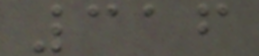316
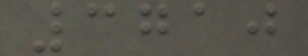3710
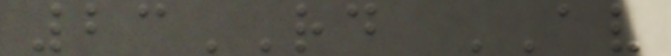23RD AV
